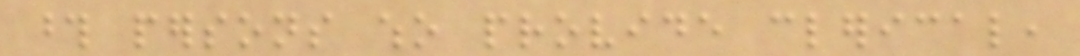those persons who provide clerical,
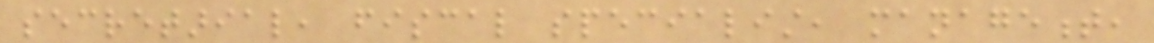secretarial, fiscal specialist, management,
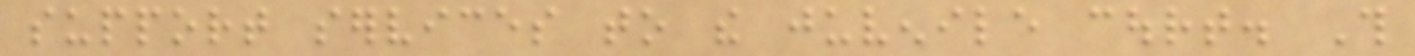support services to the juvenile court. This
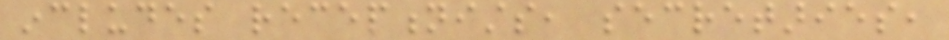includes receptionists, secretaries,
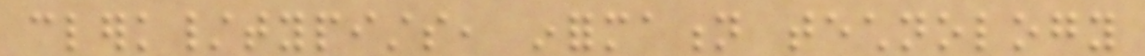clerk/typists, information technology
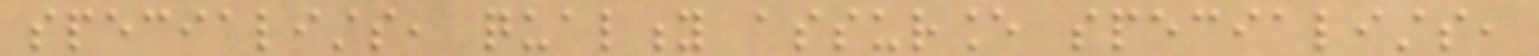specialists, quality assurance specialists,
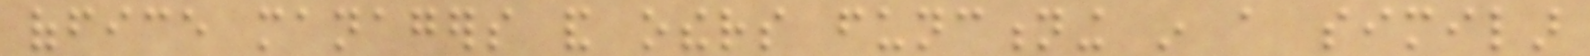office managers and others functioning in a similar
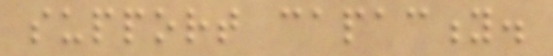support capacity.
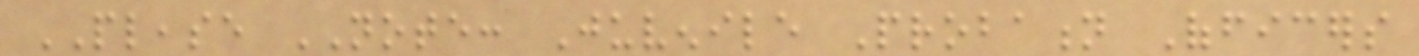PLEASE NOTE: Juvenile Probation Officers
